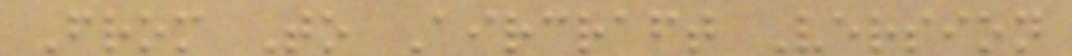From To Aircraft Version
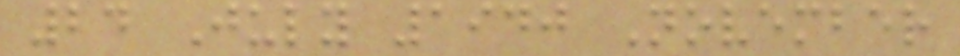24 July 1940 November
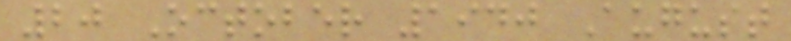20 October 1940 August
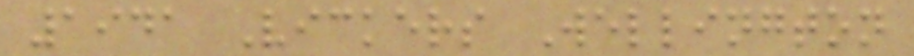1941 Vickers Wellington
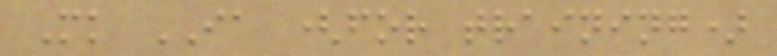Mk IA (for training)
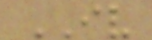IV
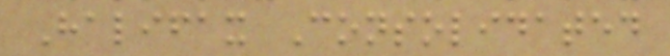Halifax Consolidated
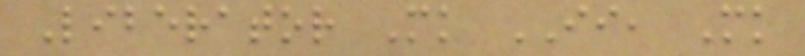Liberator Mk II, Mk
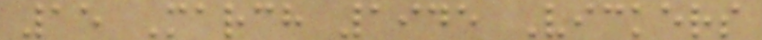15 March 1945 Vickers
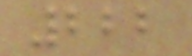222
